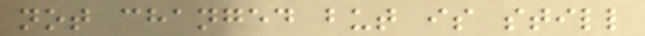not changed but is still
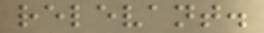relevant.
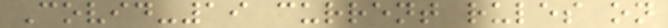Covid-19 current rules on
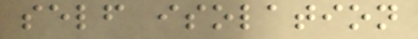self isolation
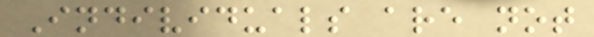Individuals are not
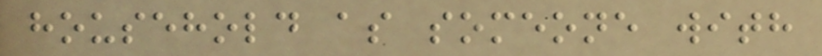household as someone with
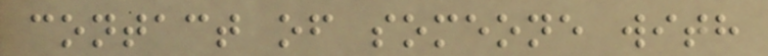contact of someone with
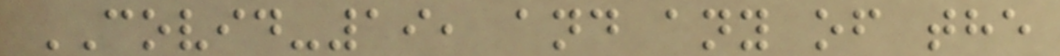COVID-19, and any of the
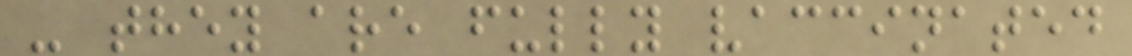- they are fully vaccinated
